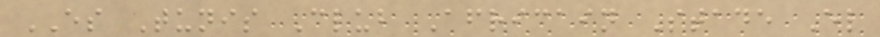ES Tunis Club Africain Stade El
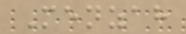Menzah
